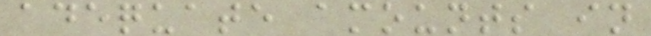adequate amounts in
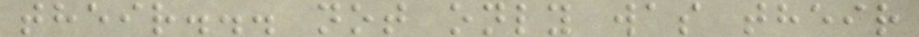their... not only was their
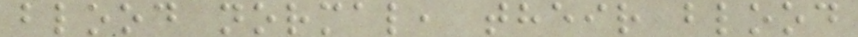blood normal, their blood
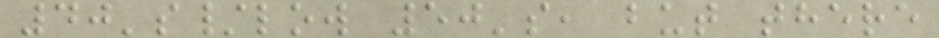40's/low 50's, but there
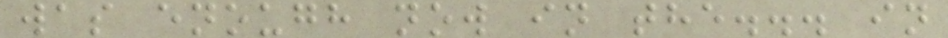was enough now in the... in
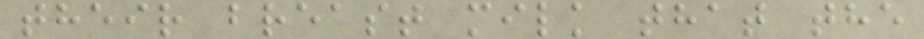their breast milk that the
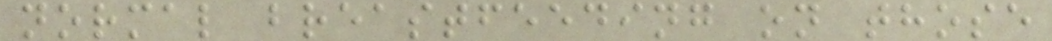normal breastfeeding on those
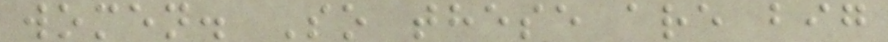women. So these are big
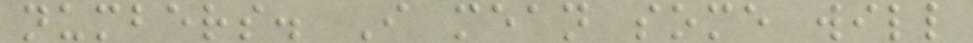numbers. I mean some will
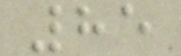85
